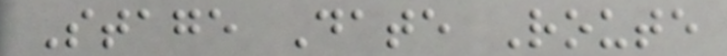Stage Date Route
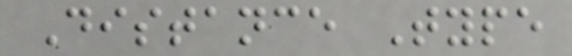Distance Type
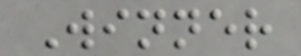Winner
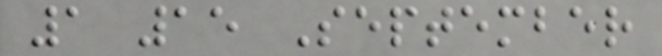1 15 September
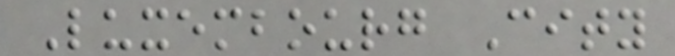Luxembourg City
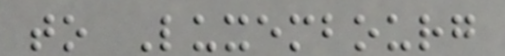to Luxembourg
